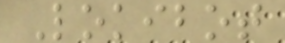Lokibot
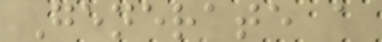Generate a
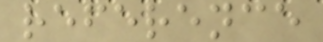reference
